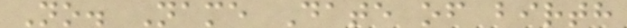No. Name Date of birth
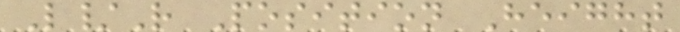L/R Position Height
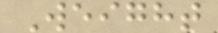Weight
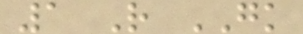1 R GK
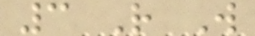3 R W
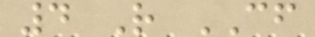4 R CF
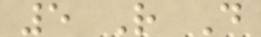5 R D
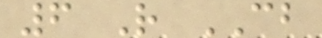6 R CB
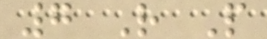7 R P
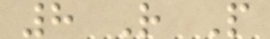8 R P
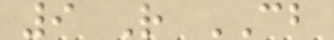9 R CB
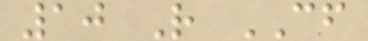10 R CF
